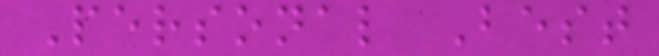Personal Best
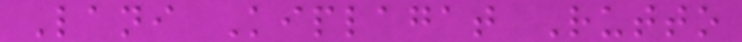Lani Kiplagat Rutto
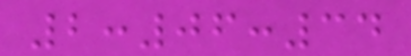2:06:34
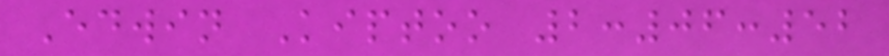Edwin Kiptoo 2:06:52
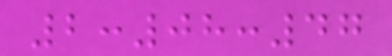2:08:47
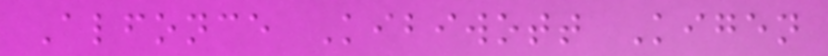Alfonce Kibiwott Kigen
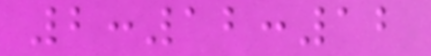2:12:12
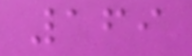169
